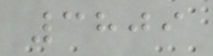3809
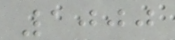1000
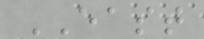EAST
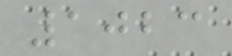1023
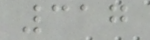317
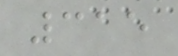315
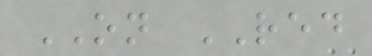ON RED
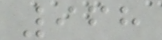968
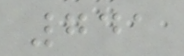741
